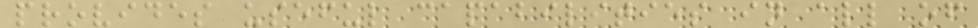provides useful capabilities in all of
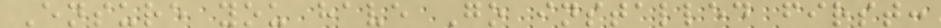Ensure you have Go installed first:
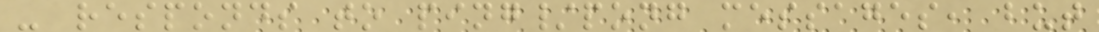- responds to ping/pong messages, but
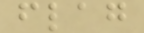flag
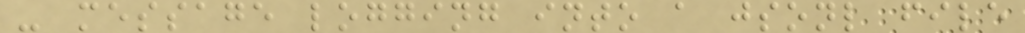- message logging into a jsonl file
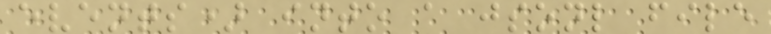events) into a jsonl file
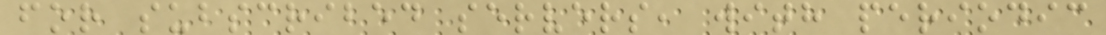for subscribed servers, with periodic
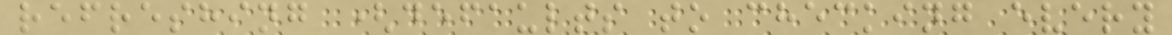refreshing (defaults to checking every
